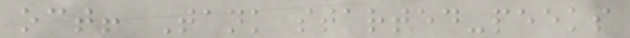oct! Tank started-peeks
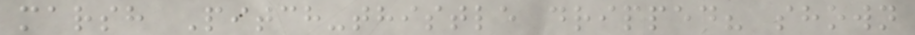marsh Pitch-thistle dripped? shown
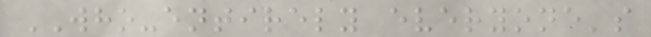WHO-entirely everyone's
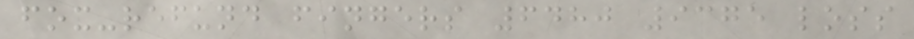fox-refund fingers 6480 9375 loss
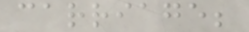carriage;
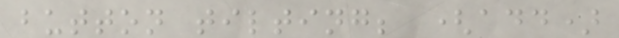button tilting; (add)
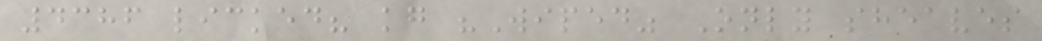4386 licked? kg "Wiped" Only sheaves
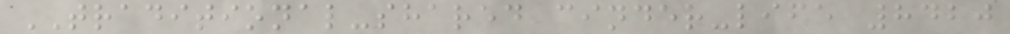TRADITIONAL-shared cinder-life 8420
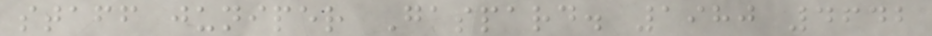staff juniper Gaspard. 1980 4642
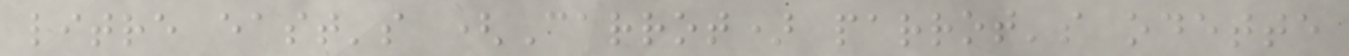litre east's (Carrot) parrot's odette
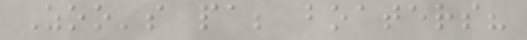Zoo's pa; boaters?
